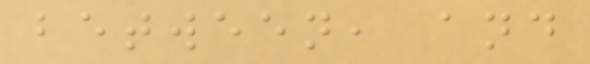between, and
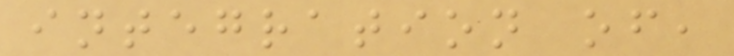integration of,
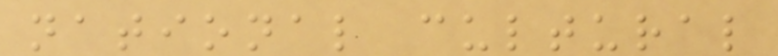national cultural
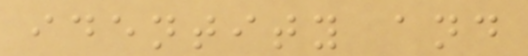identity and
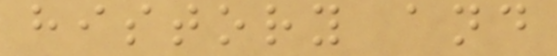history and
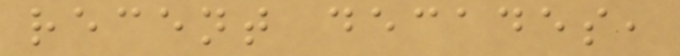recent decades,
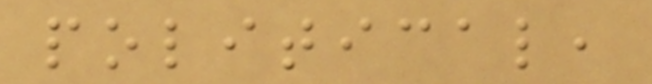political,
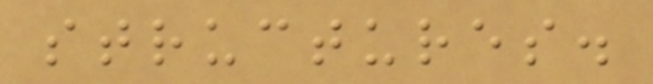structures.
